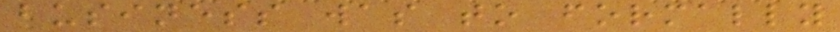business was to formally
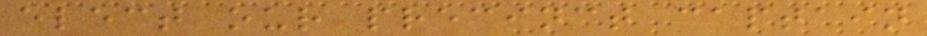elect our precinct captain
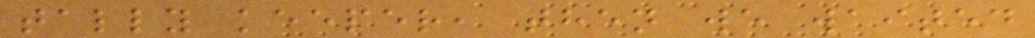tally keeper, then we waited
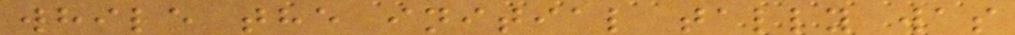while the initial tally was
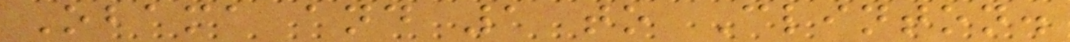Obama and 1 to Clinton.
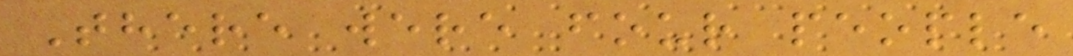There were four people
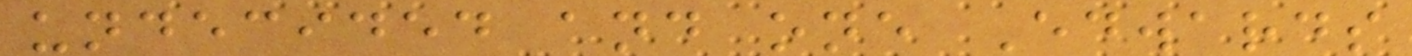undecided and one Edwards
